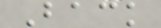Back
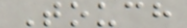Touch
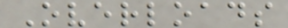Overloads
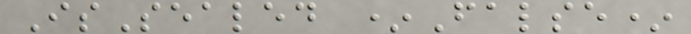IsSealed *False*
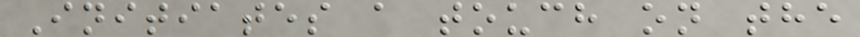Initiates a touch on the
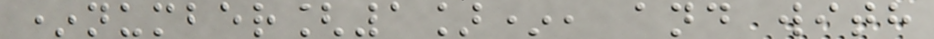*number[1]*, and with
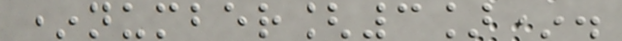*number[3]*.
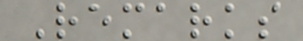Remarks
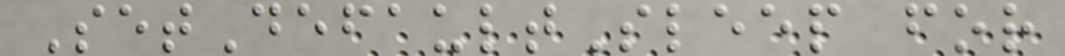SetDefaultSleep for
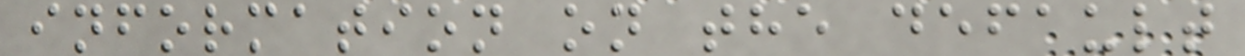information on the default
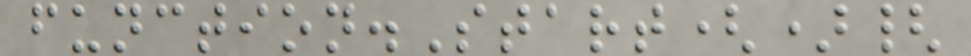function.Start(){
